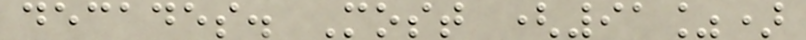decades. Most (91%)
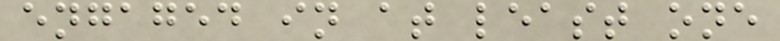engaged in at least one
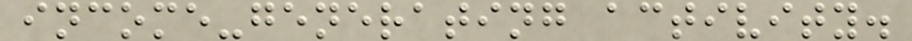income-generating activity.
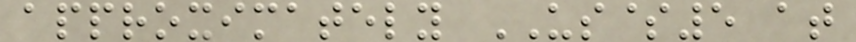approximately US$5 at
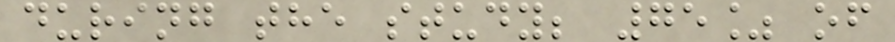during the study; 75% of
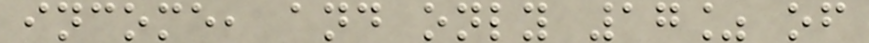income, and only 17% of
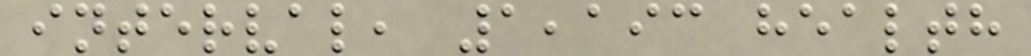interval, 1,193 health
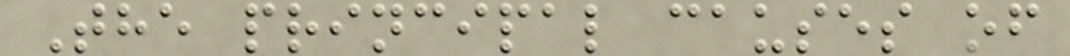The principal causes of
